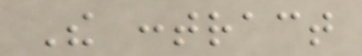The contract
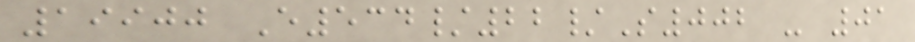19900 E534/22/S002 - 01
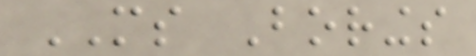MS Borings
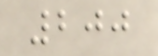200
